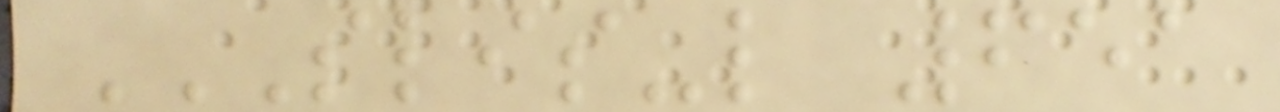SLIS-L 651
